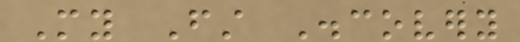My First Discovery
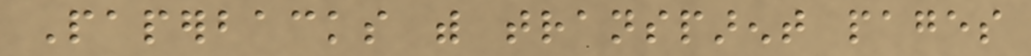Paperbacks with transparent pages
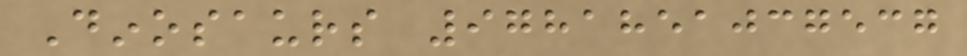Dinosaurs 9781851037537
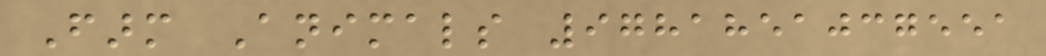Farm Animals 9781851037551
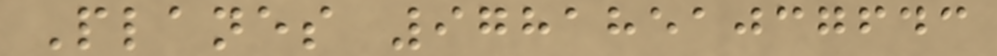Planes 9781851037643
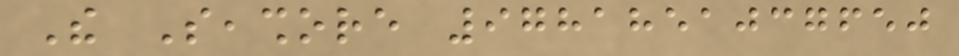The Seashore 9781851037650
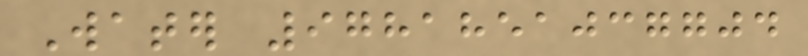Water 9781851037704
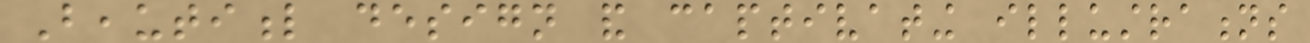Beautiful design and captivating illustrations
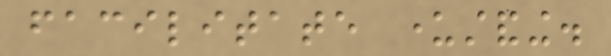facilitate understanding.
